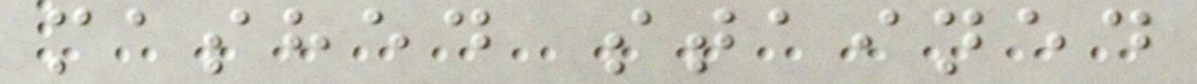mashed stained
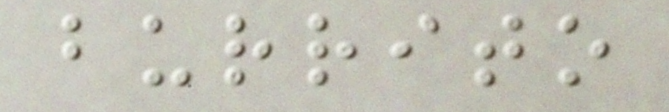burrito
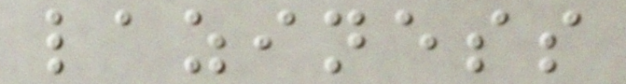laziness
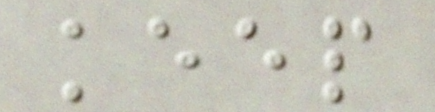keep
